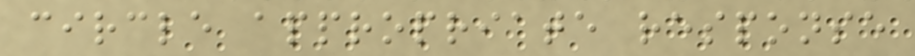circle appropriate response
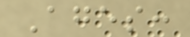Ages:
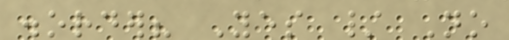disorder? Yes / No
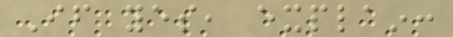If yes, explain:
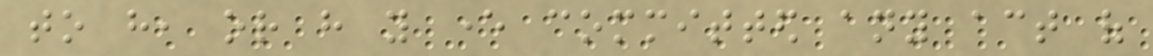to have, or have you ever committed any act of
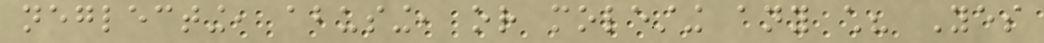neglecting, abusing, or molesting any child? Yes
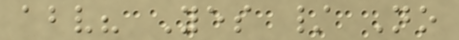above? Yes / No
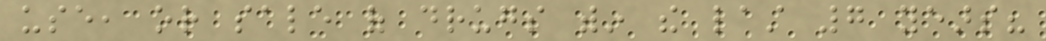use, or sale of drugs within the last 7 years?
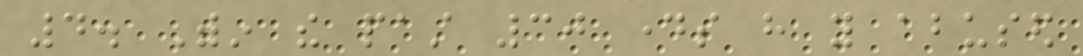4. Within the past 30 days have you abused
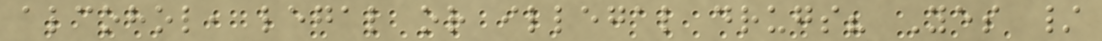alcohol, legal or illegal drugs? Yes /
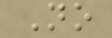No
